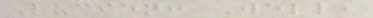Lucien: Well,
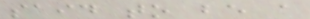said to be a
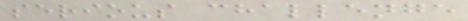serious challenge
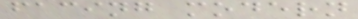facing modern
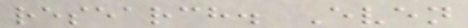research. Even
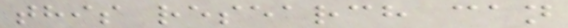this research can
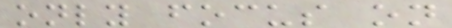only focus on
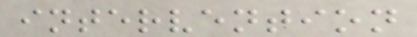intervention
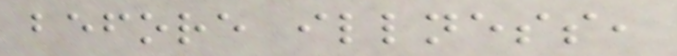before illness,
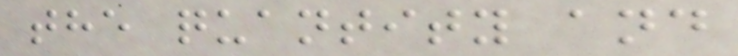the quantity and
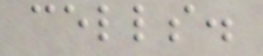cells.
